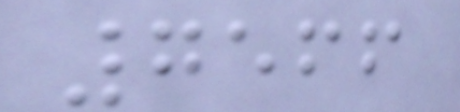7566
